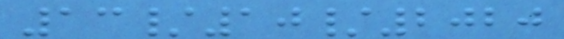13/10/2020
